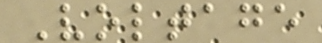Voltage
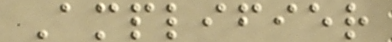Amplifier
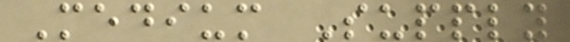Medium Supply
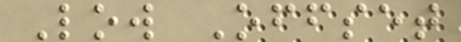Low Offset
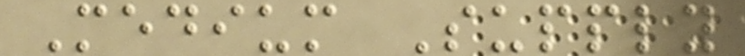Medium Supply
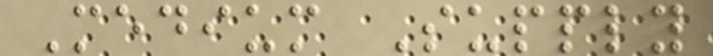Medium Supply
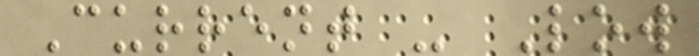Current - Low
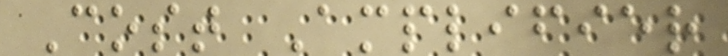Cost Amplifier
